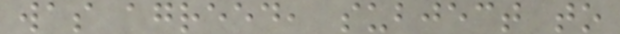was agreed, subject to
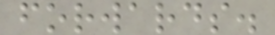forwards.
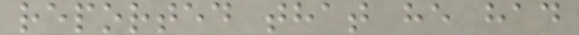reported that he had
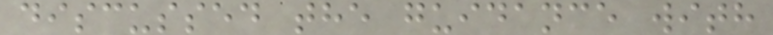discussed the guidance with
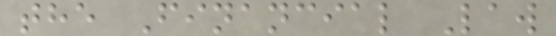the Financial Law
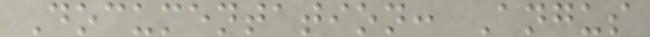Documentation: Angus
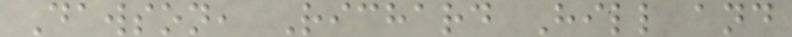Dawson, Richard Hill and
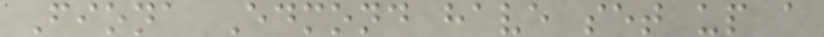Fiona Edmond have set up a
